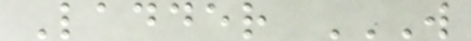Ladder W
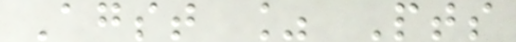Agst % Pts
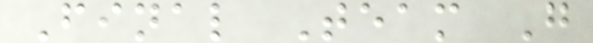Final Team G
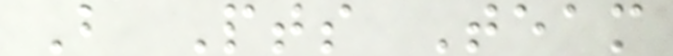B Pts Team
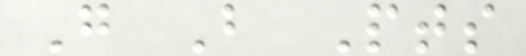G B Pts
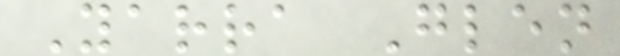Yarra Glen
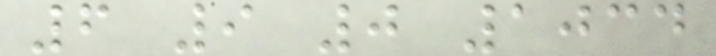6 9 0 1034
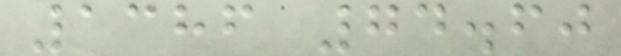1386 74.60
